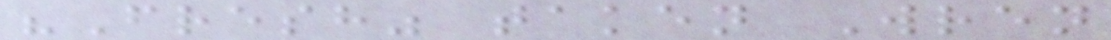"Fresh" taken Wren
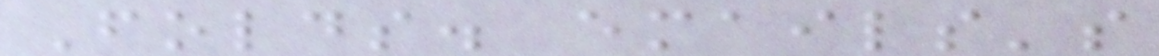Folds. emails's
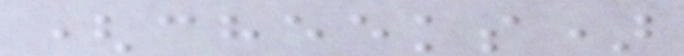(cheeks)
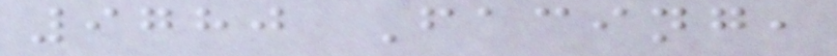9780 Facing,
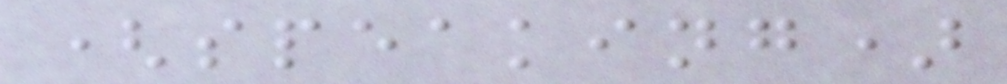(speaking)
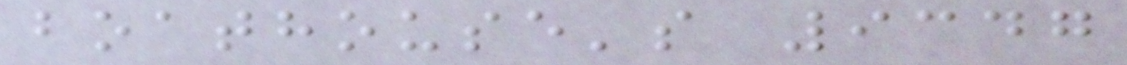boathouse's 9347
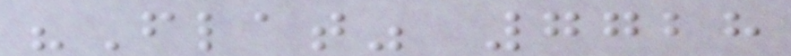"Flat" 7728
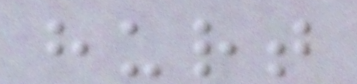hurt
